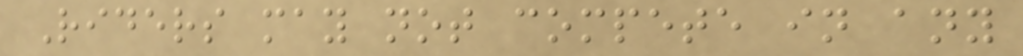Riders may not compete in any
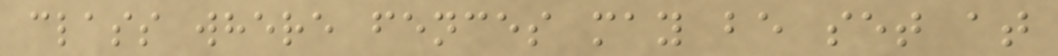class where fences may be set at
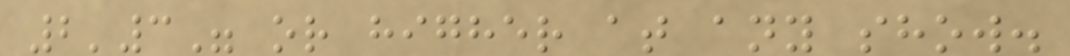2'3" or higher at any show.
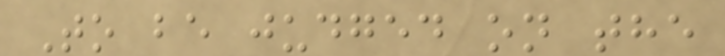To be judged on the
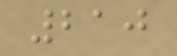210
